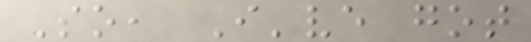So, I've got
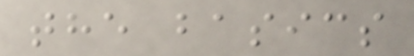the basics
